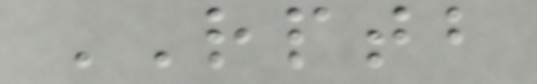RPTB
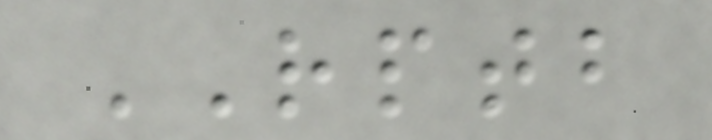RPTB
